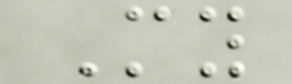My
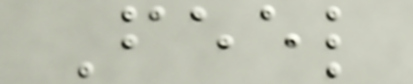Feel
